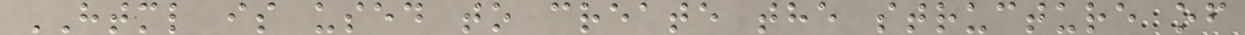HTML is used to create the structure of
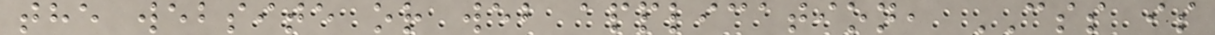the website or web application, CSS is
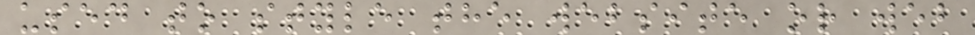used to style the website or web
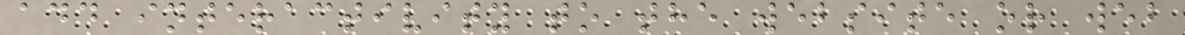add interactivity to the website or web
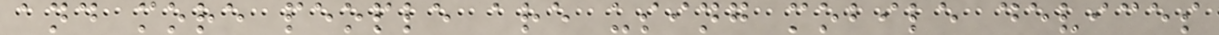and more people are using mobile devices
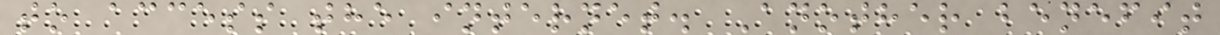to access the internet. Another benefit
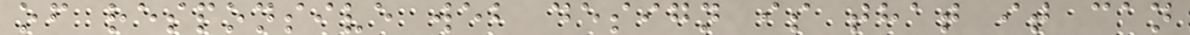of responsive web design is that it can
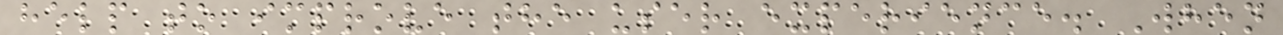help to improve the user experience. When
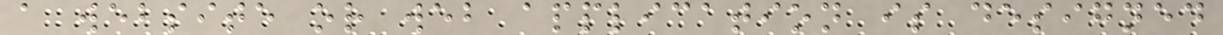a website or web application is designed
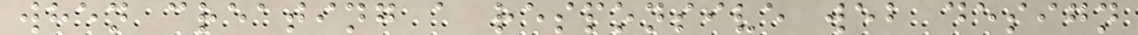when creating a responsive web design
